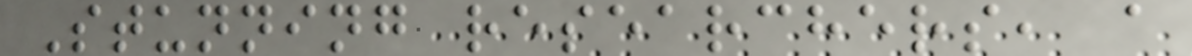Stunning researchers, a
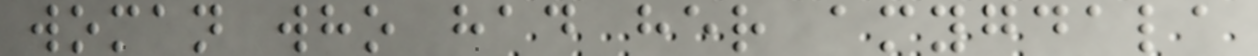woman who had her amygdala
